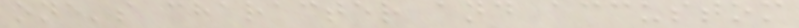one's character and accustom
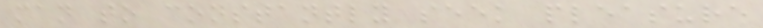man to constantly seek pleasure
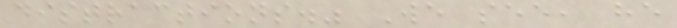distractions." We see, he
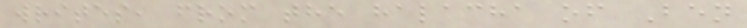writes, from the halacha of Ben
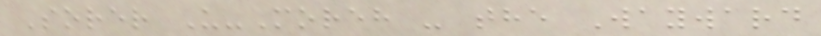Sorer U-Moreh - the Wayward
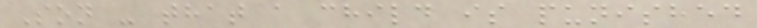Son - that a child is punished
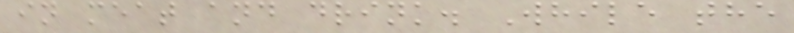in meat and drink. While the
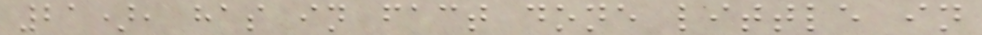21), has in fact done little in
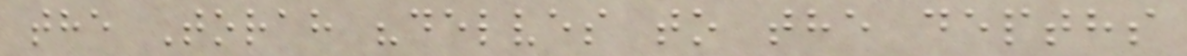the Torah "delves to the depths
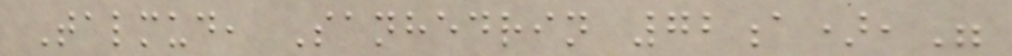Talmud, Sanhedrin 72a),"
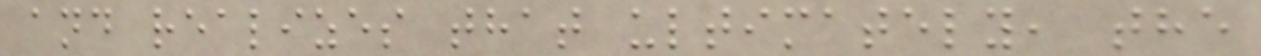and realizes that ultimately, the
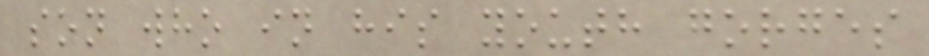son who in his youth gorges
